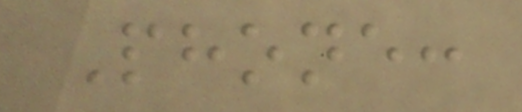Phone:
